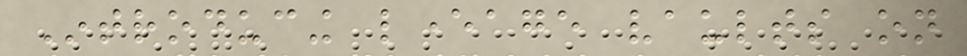Introducing leverage vaults on
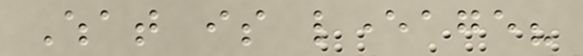What is leverage?
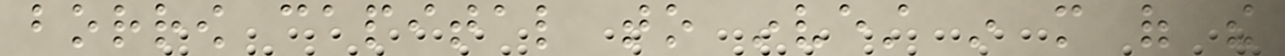borrow capital to invest in more of the
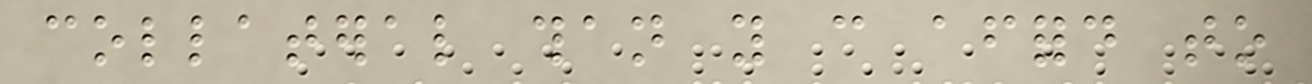collateral than you can afford to
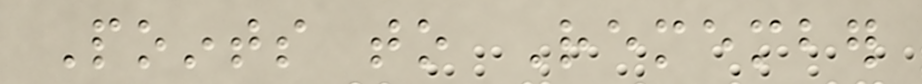Points to Remember
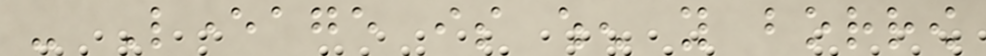- Leverage is when you borrow
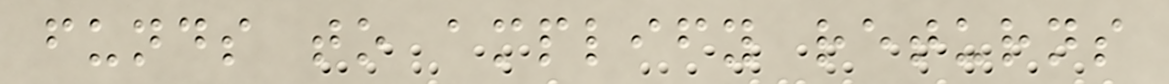funds to amplify returns
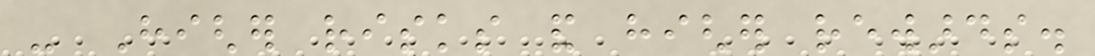- Higher risks and higher rewards.
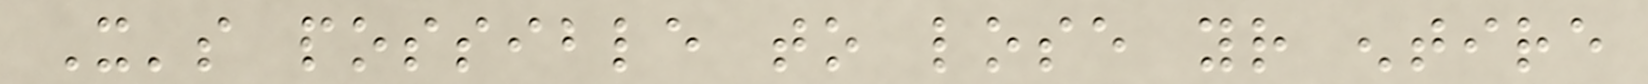It's possible to lose your entire
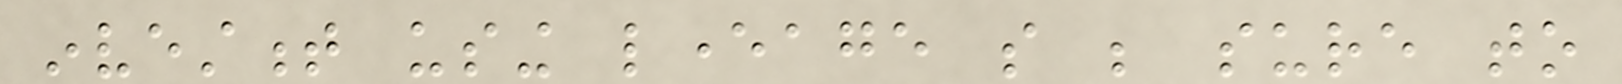investment using leverage so be sure to
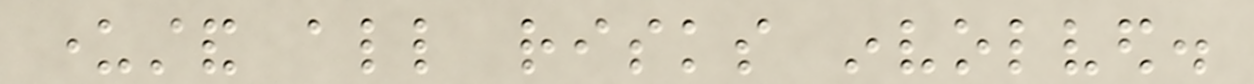understand all risks involved.
